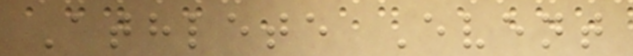Athlete Event
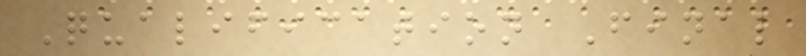Qualification Final
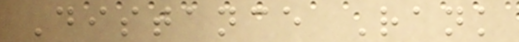Distance Rank
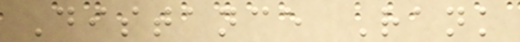Distance Rank
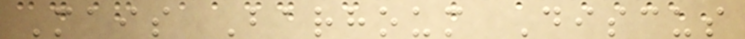Mais Barhoum Discus
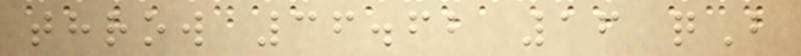throw 36.62 16 qB
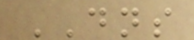DNS
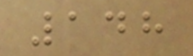148
